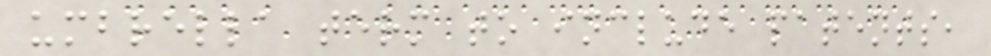umbrella term to include patents,
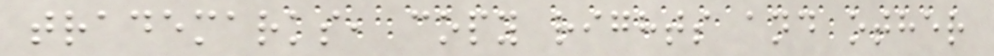trademarks, copy rights and other
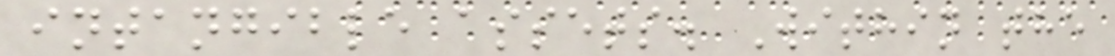intangible assets. Within the
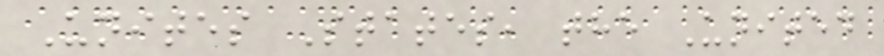Unites States, the United
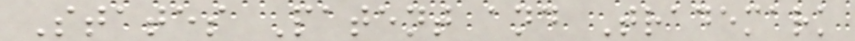States Patent and Trademark
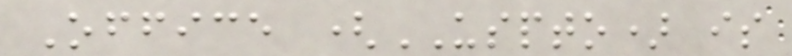Office (USPTO) is
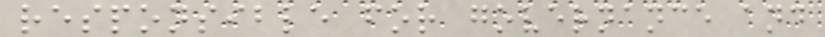responsible for governance and
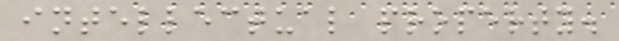intellectual property.
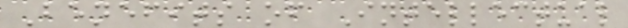Benefits of Intellectual
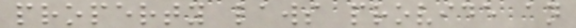property laws provide an
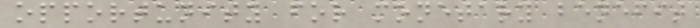opportunity for monetary benefit
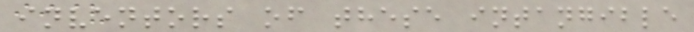inventors of these intangible
